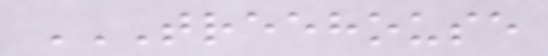TREEHOUSE
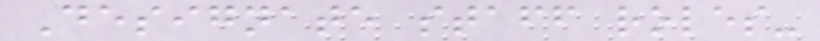Designate staff roles-
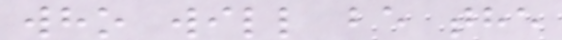who will be the
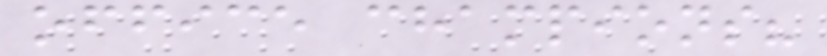office champions?
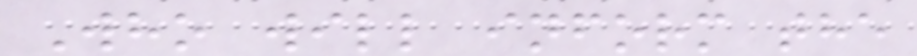Who will inform the
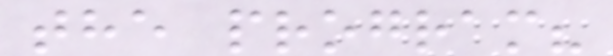the program?
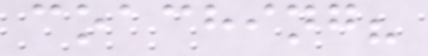coaching?
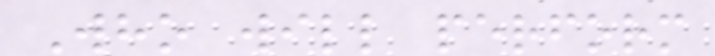Who will perform
